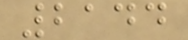2144
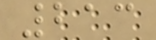213
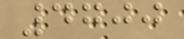4700
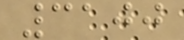3100
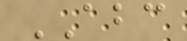ABC
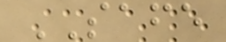SAFE
